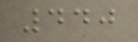440
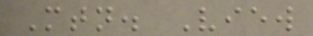Mtn. View
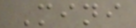Mini
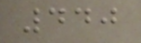440
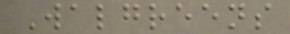Walgreens
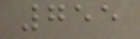755
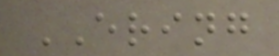ERING
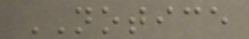NOTICE
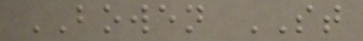BOWEN ST
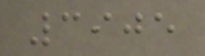3905
